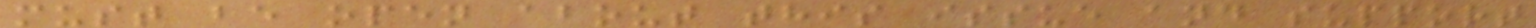must be open about this issue and support
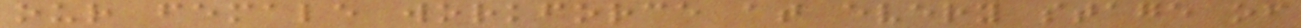our female workforce at every stage of
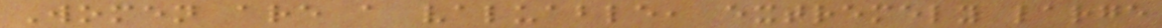Women are a valuable, extremely large
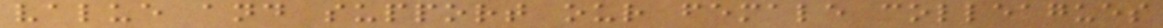value and support our female colleagues
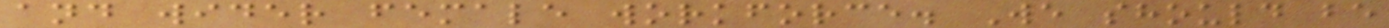and wider female workforce. We should be
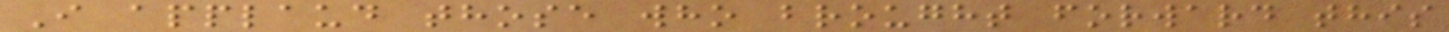I applaud those who brought forward this
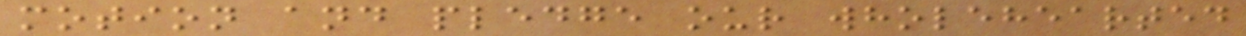motion and pledge our wholehearted
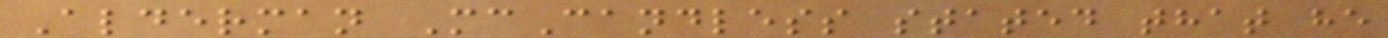Alderman McCandless stated that he
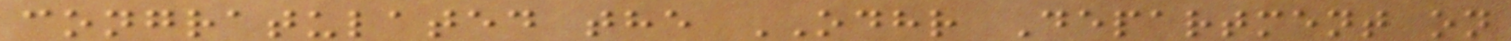congratulated the ODHR Department on
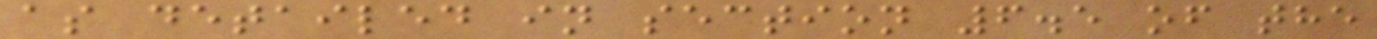as detailed in section 6.5 of the
